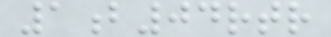1b04rtr
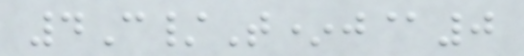4C/T*j@0
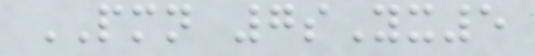PMN 7sYx5
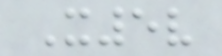X5v
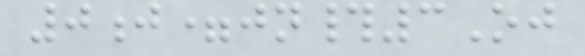0j=jn#3Oj
